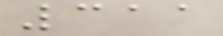311
